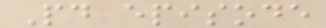Paid episode
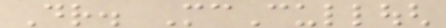Dr. McCullough
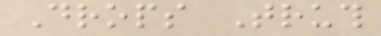Drops Truth
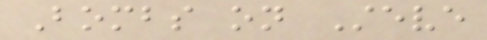Bombs on Steve
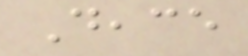Deace
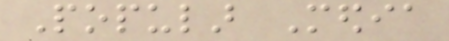Popular Media
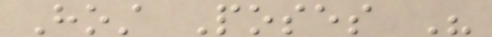Host Poses His
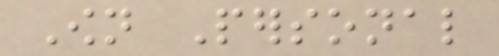Own Personal
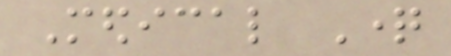Medical Question
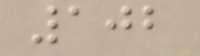102
